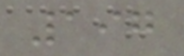197
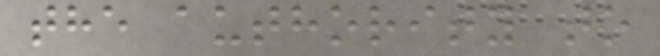the authority to
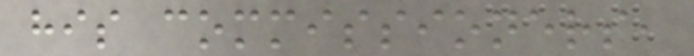his commissioners,
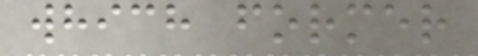which former
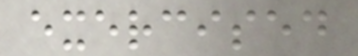exercised
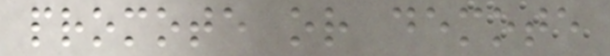promote or demote
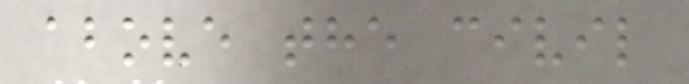above the civil
